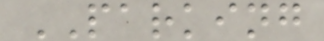PARKING
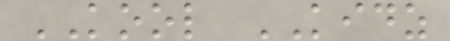KOOL KIDZ
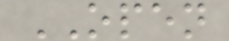OPEN
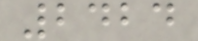2424
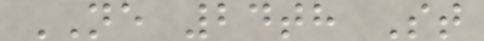NE 24th St
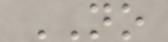NO
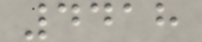4418
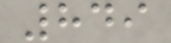849
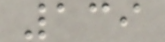139
